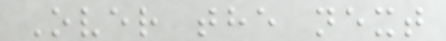Over the next
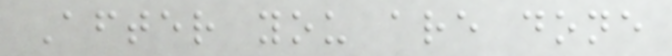After you are done
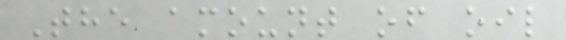The amount of oil
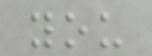you
